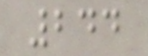244
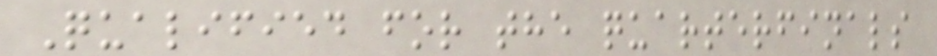Qualified for the quarterfinals
